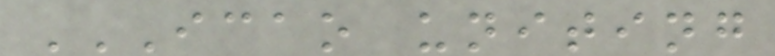ICAO UNITING
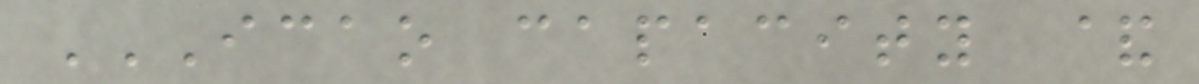ICAO CAPACITY &
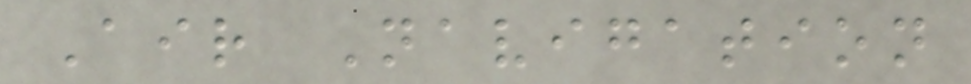Air Navigation
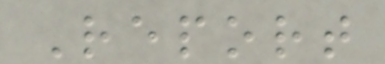Report
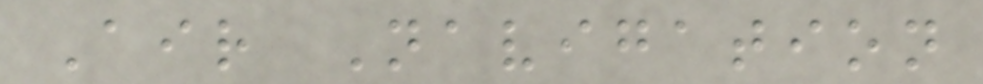Air Navigation
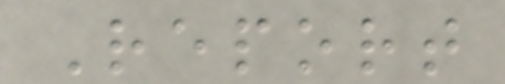Report
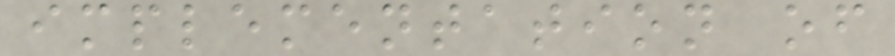implementation of
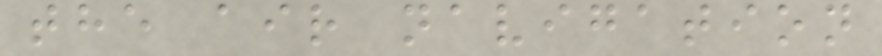the air navigation
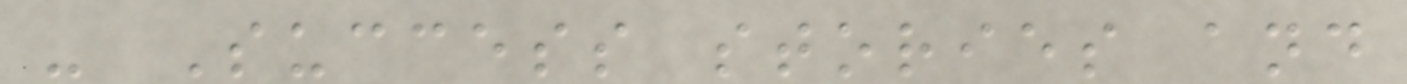- Success stories and
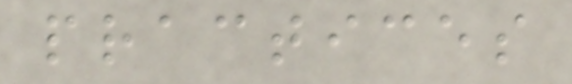practices
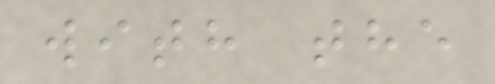with the
